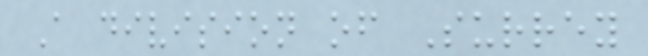A division of Surrey
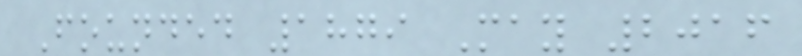Founded 1879 May 2016
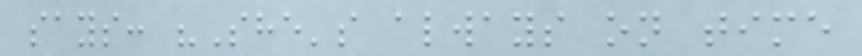says: "She's always on time
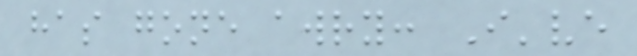has gone awry: I've
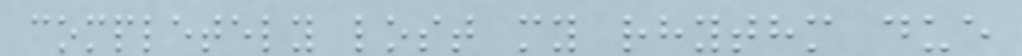completely lost my rhythm due
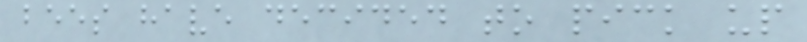bees have decided to pick up
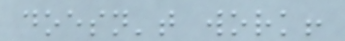doesn't work!
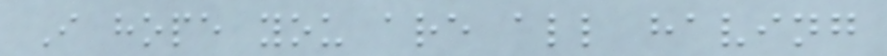I hope you are all having
